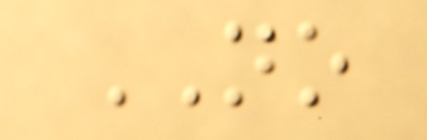NO
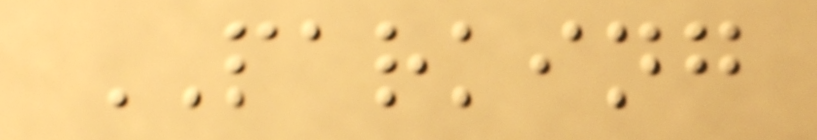PARKING
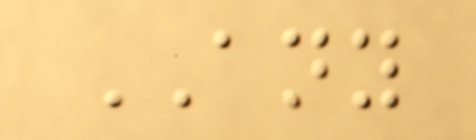ANY
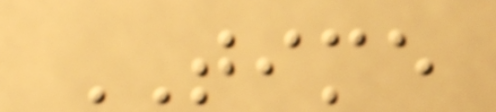TIME
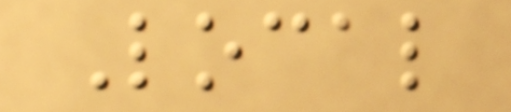Local
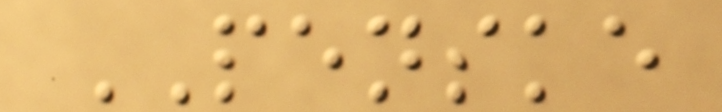PENSKE
